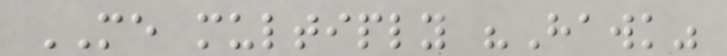ME multiply "Hawk"
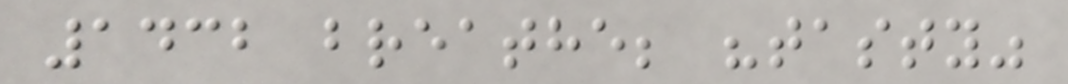1432 breathe; "tasty"
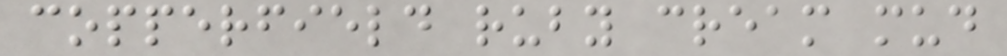copperfield ruby cream mud
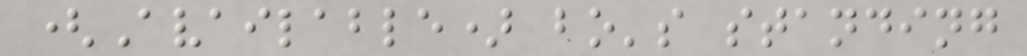(Available) bo's standing
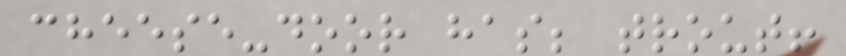cheese-door has; trout!
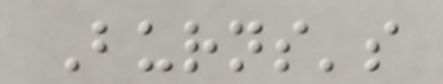Burns's
